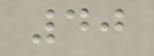40
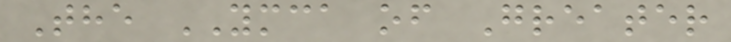The YMCA of Greater
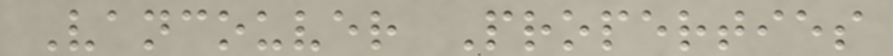Vancouver Properties
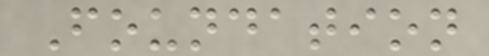Foundation
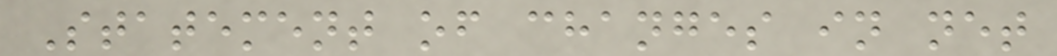Statement of changes in net
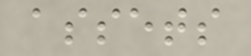assets
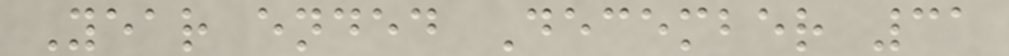Year ended December 31
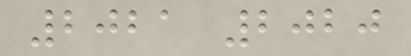2021 2020
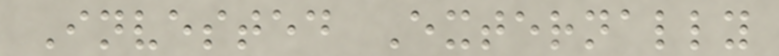Invested Externally
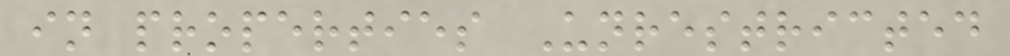in properties Unrestricted
